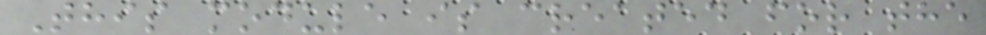This module is created for the
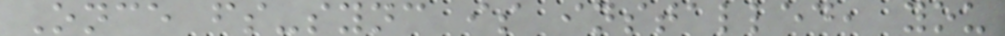Once fs-sync is installed, you
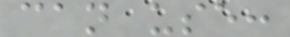can use:
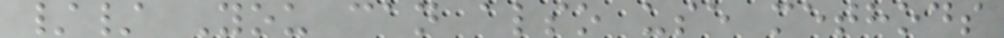// You can also use methods
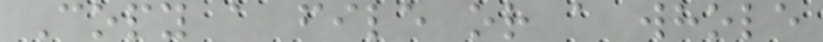Copy a file or a whole
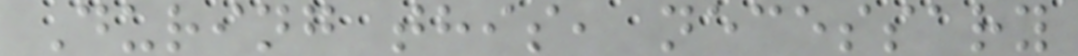During this, necessary
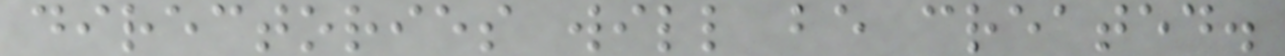directories will be created.
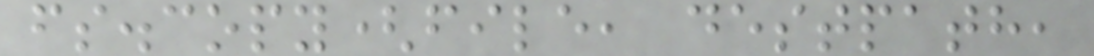fs.copy(file, destpath,
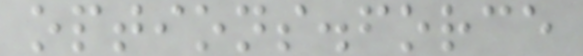options.force
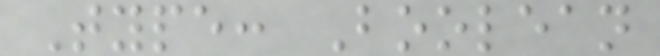Type: Boolean
